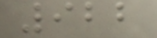922
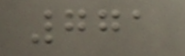771
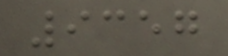9357
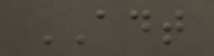ADT
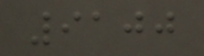9100
